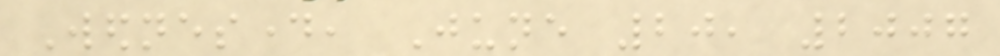Wednesday, June 20, 2007
